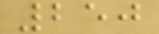250
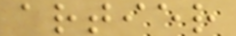artier
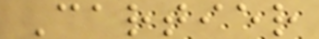Cartier
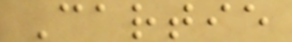Cartie
